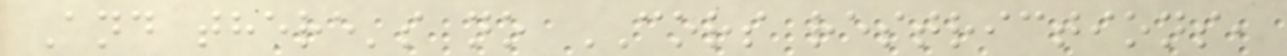And there's no CORS restrictions,
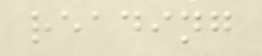reading
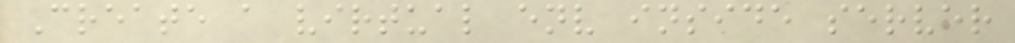Create a virtual env inside server
